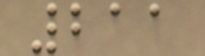211
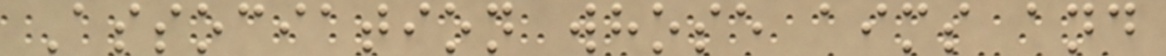Association whose aims and
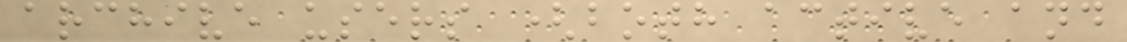archive users (both active and
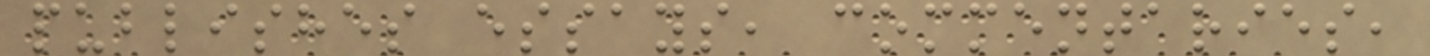publishes essays, commentaries,
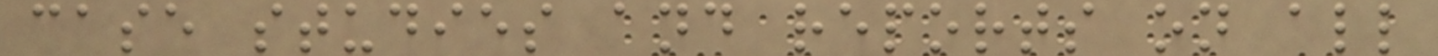case studies and reports on all
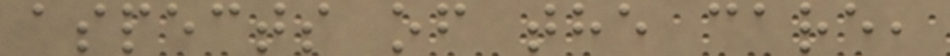aspects of the care,
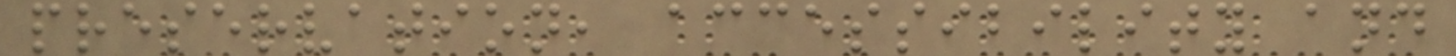preservation, accessibility and
